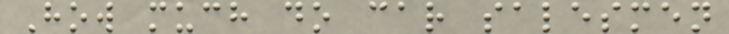How much do car salesmen
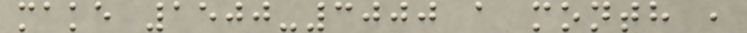make 1500-3000 a month ,
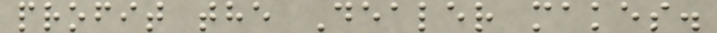profit the Dealer makes.
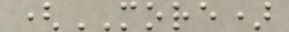(MORE)
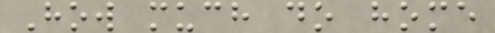How much do home
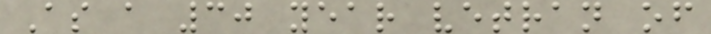As a 30 year vetran of
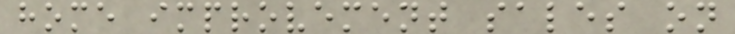home improvement sales on
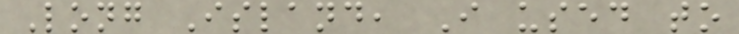Long Island, I used to
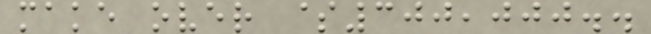make over $300,000..
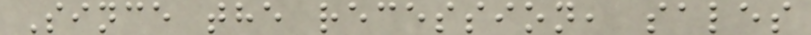Since the recession, sales
